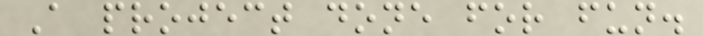A project done for fun.
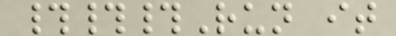###Run it
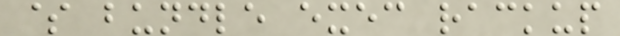$ bundle exec rackup
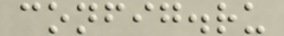config.ru
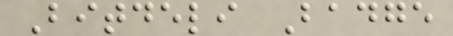Bitdeli Badge
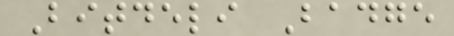Bitdeli Badge
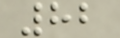82
